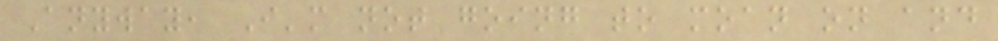Anyway, I'm not going to moan on and
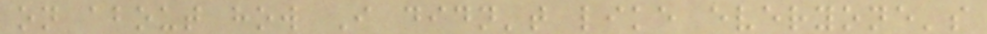on about how I didn't like everyone's
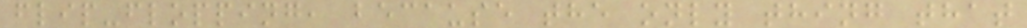flip-flopping, because the only thing that
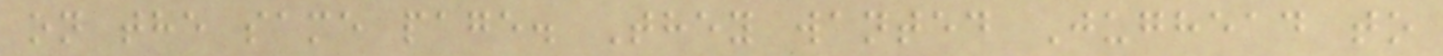on the same page. They wanted Jughead to
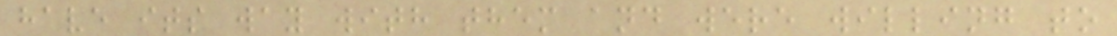have its way with them and were willing to
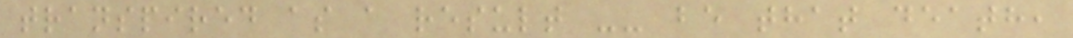transpired as a result -- be that death,
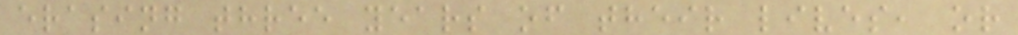erasing three years of their lives, or
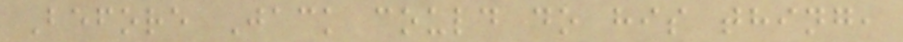Before Jack could do his thing,
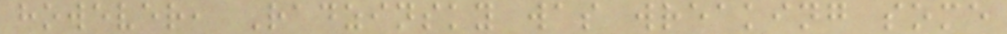however, Radzinsky was wreaking some
